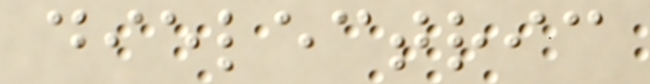dielectric
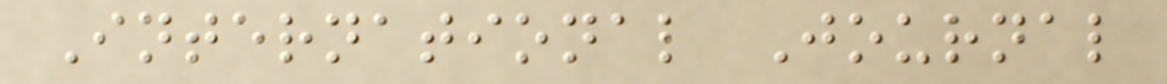International Journal
